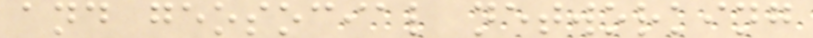and geosocial networking
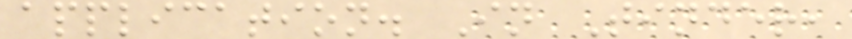application. In Tinder,
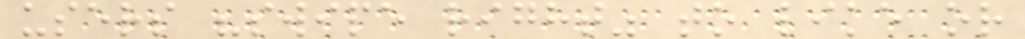users "swipe right" to like or
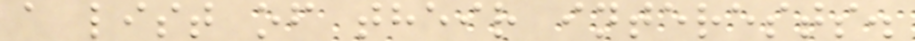a list of their interests.
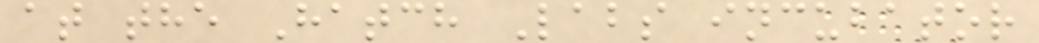at the Hatch Labs incubator
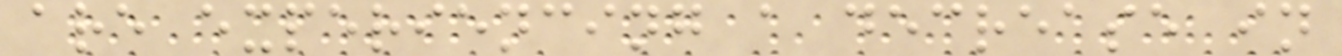are experiencing a decrease in
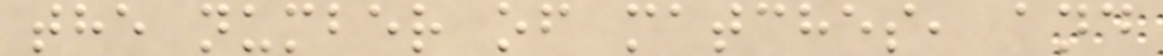the number of matches, and
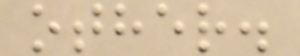other.
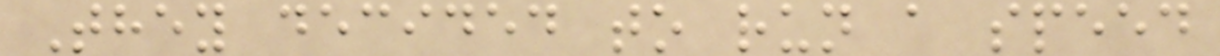They decided to run a speed
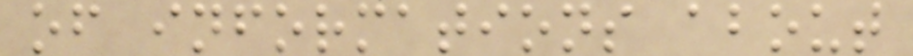of informations about
